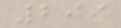209
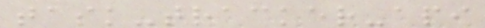task-tracker-api
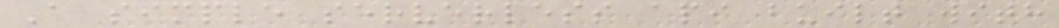A simple serverless api built with
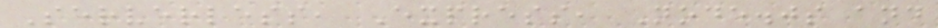Serverless, Express, Node.js and
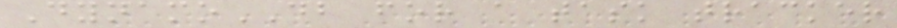DynamoDB for a task tracker
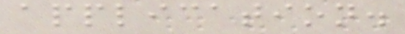application.
